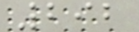292
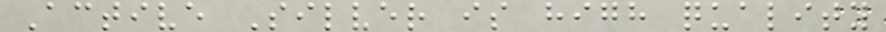Active Silver is high quality
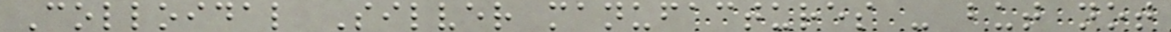Colloidal Silver manufactures - but not
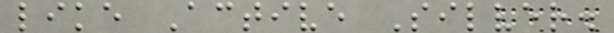like Active Silver.
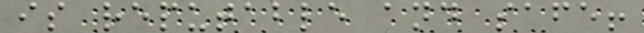is reputable and safe!
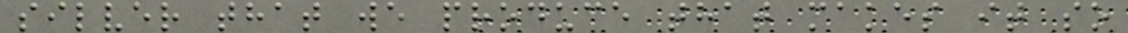silver that we produce that makes it so
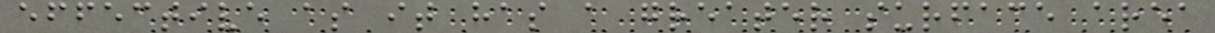effective as it has a greater surface area
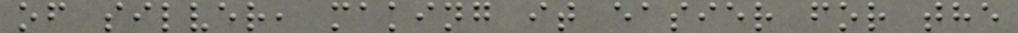of silver, making it easier for the
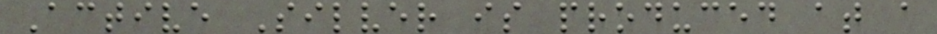Active Silver is produced at a
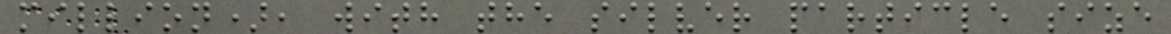million), with the silver particle size
